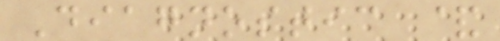Diagnostic &
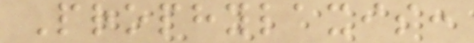Prophylaxis:
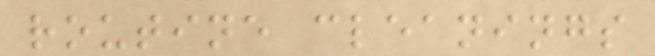routine cleanings
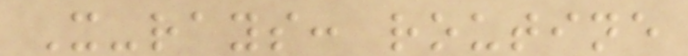X-rays: routine
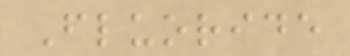Fluoride
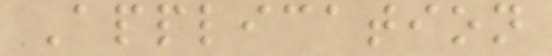Application
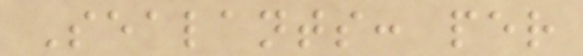Sealants: per
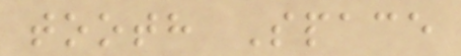tooth Space
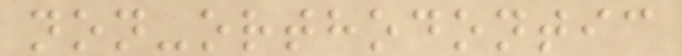non-orthodontic
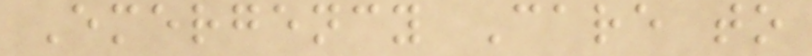Emergency Care to
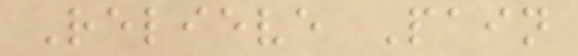Relieve Pain
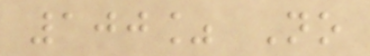100% No
